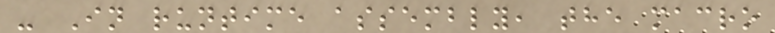- In runtime assembly, the macro
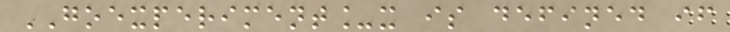GOEXPERIMENT_x is defined if
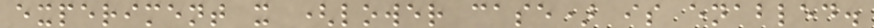experiment x (lower case) is enabled.
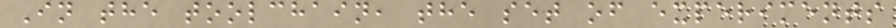In the toolchain, the set of experiments
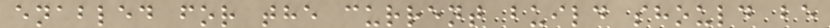enabled for the current build should be
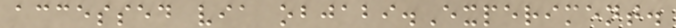accessed via objabi.Experiment.
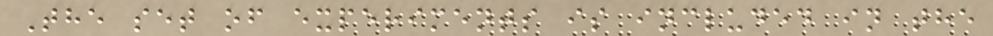The set of experiments is included in the
